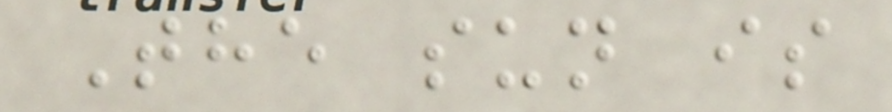The sun is
